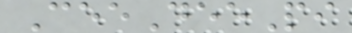CeeDeePi
